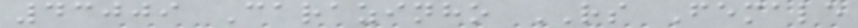43009 Carazinho RS Female
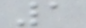1
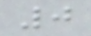0
